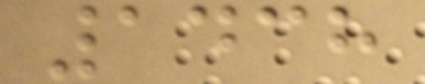1438
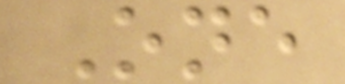One
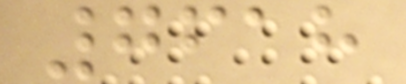7618
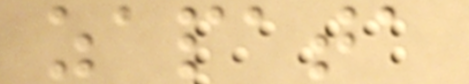zapata
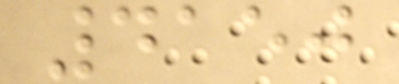4150
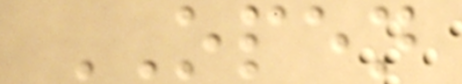OPEN
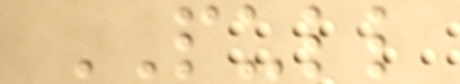PULL
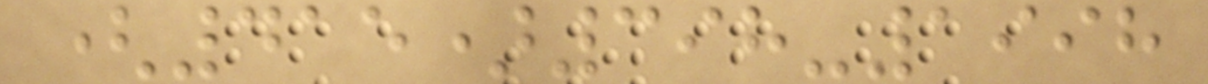(415)398-1998
